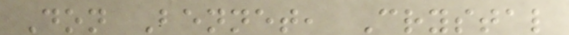Don Bennet, Crystal
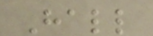Hall
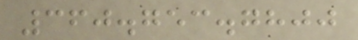360.753.7800
